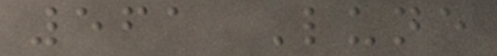561 Lune
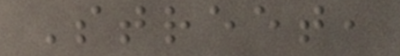Street,
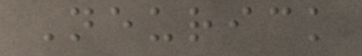Neurick
